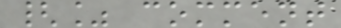{% comment
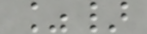%}
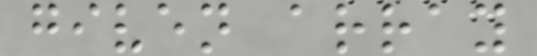given array
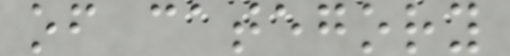of category
